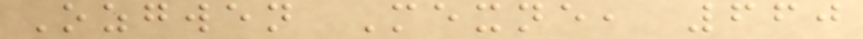Ozgwen Mexne, 660
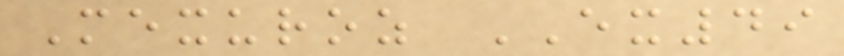Mexuroz EX49
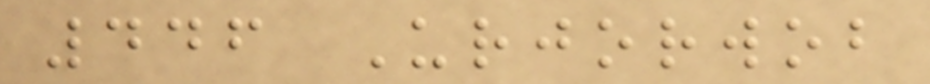446 Urjorwob
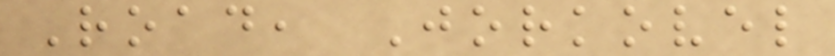Road, Jorkovel
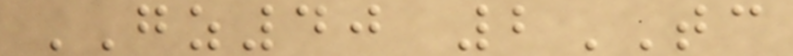GZ40 2TC
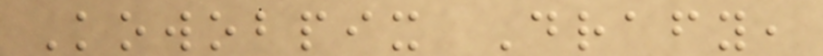Kowobpix Drafy,
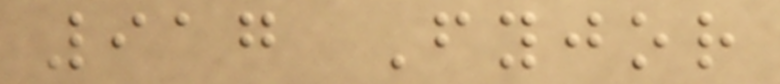917 Fyjor
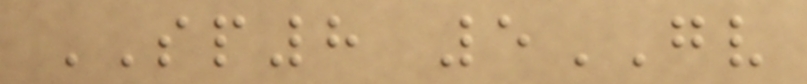SP8 5GV
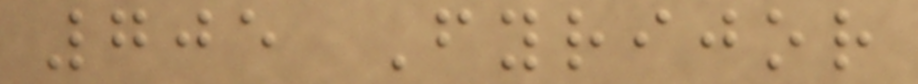705 Fyrijor
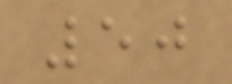50
